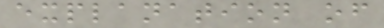explanation of
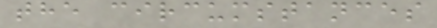the circumstances
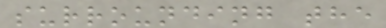surrounding the
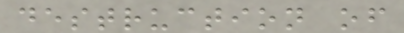destruction of
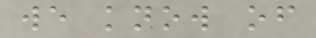we know of
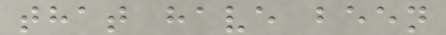that have been
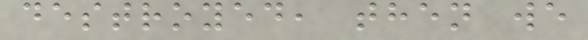destroyed, then we
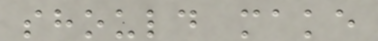should make
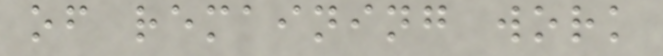of remaining work
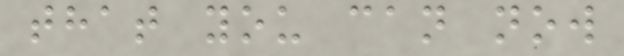that you can now
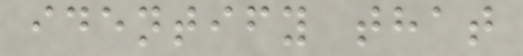identify that
